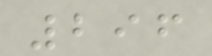296
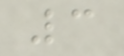3
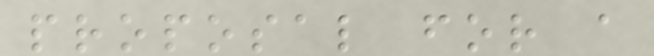proposal for a
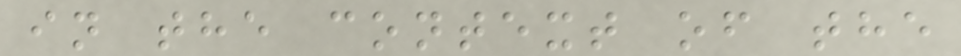in the context of the
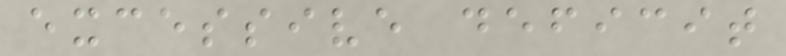excessive deficit
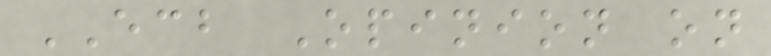ECB Opinion on
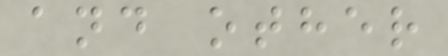and other
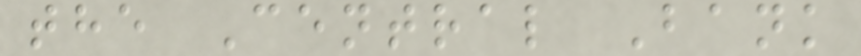the Central Bank
